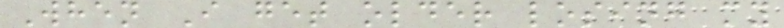When I get older losing my
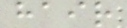hair
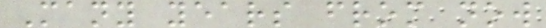Many years from now
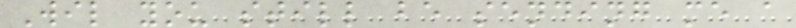Wil you still be sending me a
